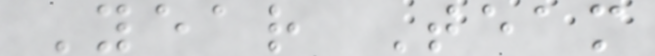Year Team
